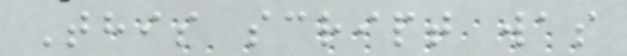This script was
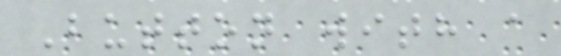Button with a
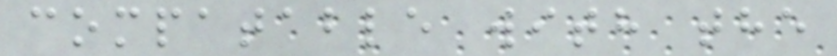compatable with the
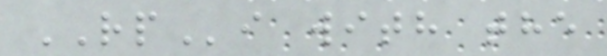RPi with the
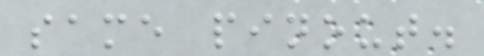same pinout.
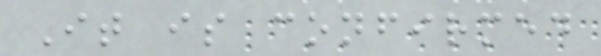It is confirmed
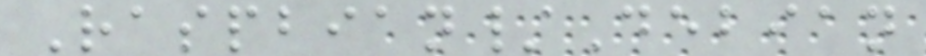Raspbian/Debian
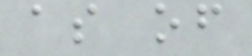as of
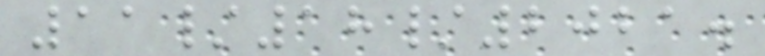11/18/2021.
